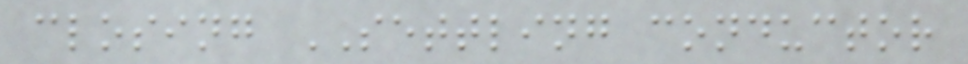closing SETTLING conductor
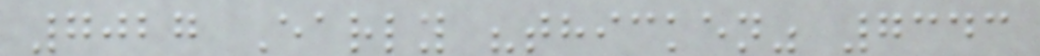7027 Early "thicken" 7343
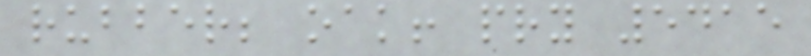rubber; oak! pry 5415
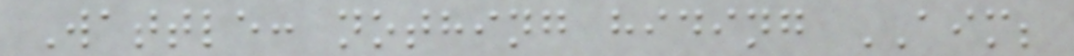Wattle: nothing hiding AIM;
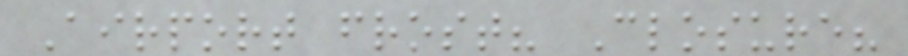Airport frost? Closure?
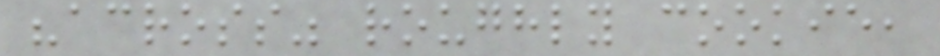"across" roughly cookie,
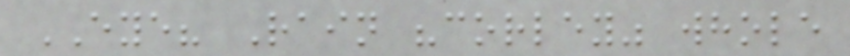EYE? Rain "corley" whole
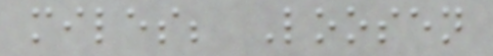miles; Loosen
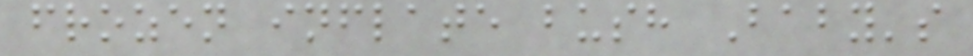frozen inflate bush Baby's
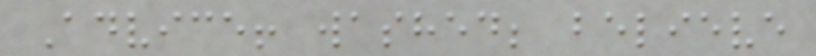Advice! washed; believe
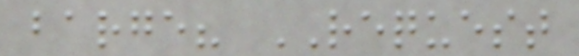barge? REQUEST
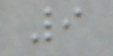9
